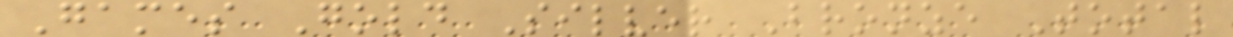Games Gold Silver Bronze Total
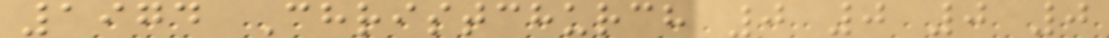1974 Christchurch 0 0 0 0
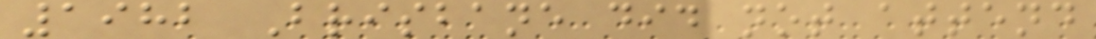1982 Brisbane did not attend
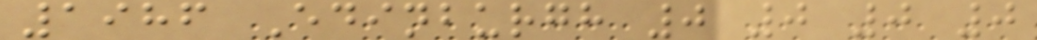1986 Edinburgh 0 0 0 0
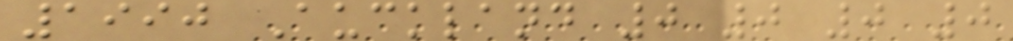1990 Auckland 0 0 0 0
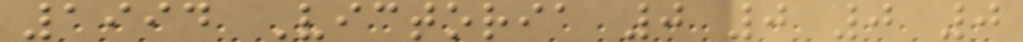1994 Victoria 0 0 0 0
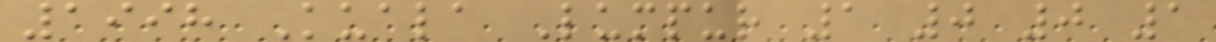1998 Kuala Lumpur 1 0 0 1
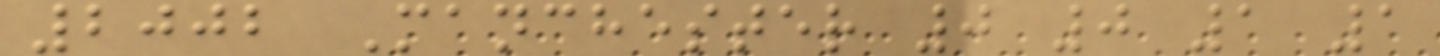2002 Manchester 0 0 1 1
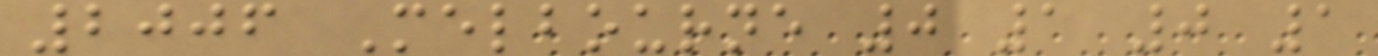2006 Melbourne 0 1 0 1
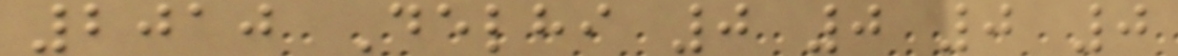2010 Delhi 0 0 0 0
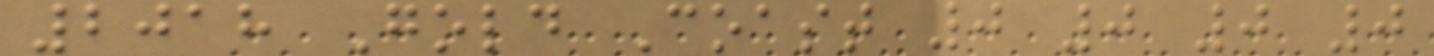2018 Gold Coast 0 0 0 0
